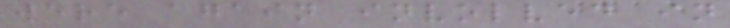were again involved in
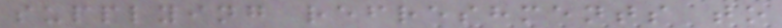supplying refreshments to
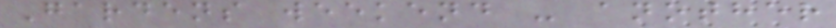Gardens weekend - another
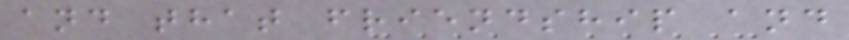and that friendship and
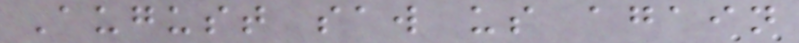August saw us again
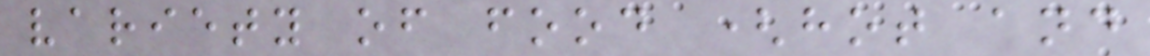variety of food (hot and
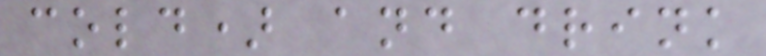cold) and drink
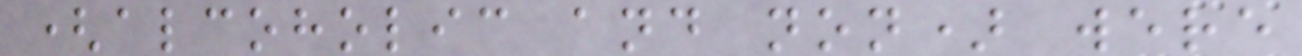(alcoholic and non) were
